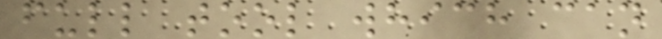full tool which can
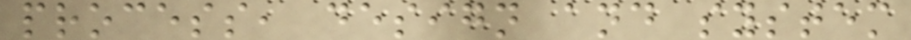process, design and system
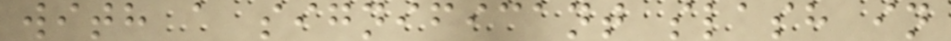with a significant slash in
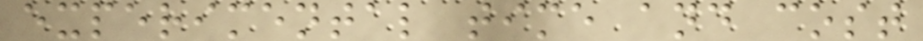experimental time and cost
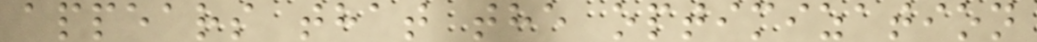appears that the optimization
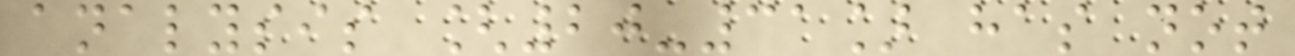analysis [20-31] has not
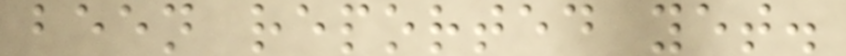been reported yet.
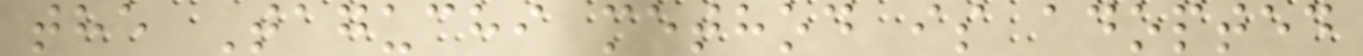the Taguchi method is adopted
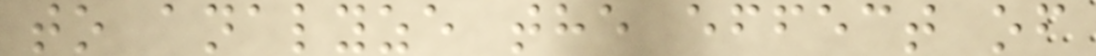to analyze the effect of
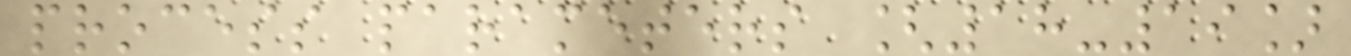process parameters [18-19]
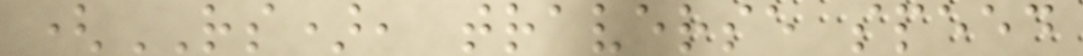(RS), traverse speed
